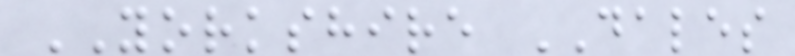YORKSHIRE DALES
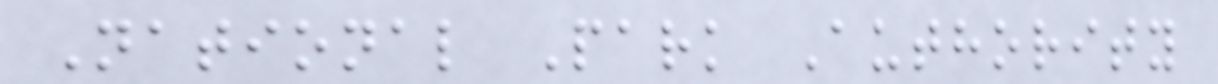National Park Authority
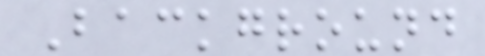Background
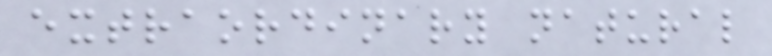extraordinary natural
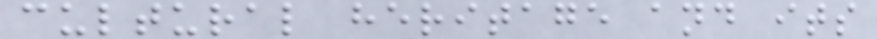cultural heritage and its
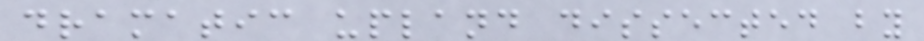dramatic upland dissected by
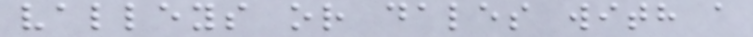valleys or dales with a
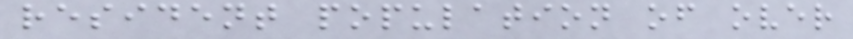resident population of over
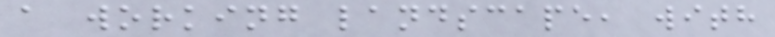a working landscape, with
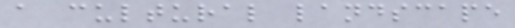a cultural landscape
